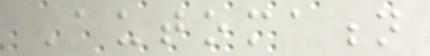Automation
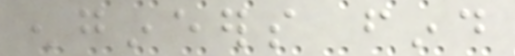engineers find
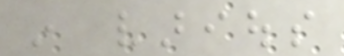in various
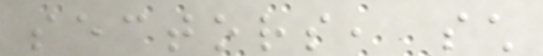sectors, such
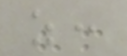as:
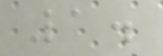1.
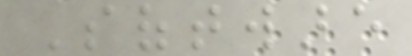Software
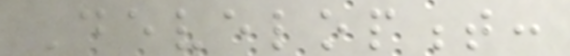Development:
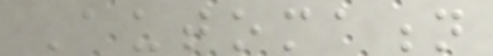Automation
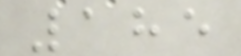185
